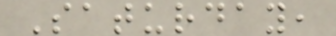Saturday,
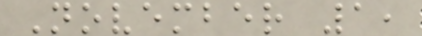November 1,
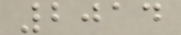2014
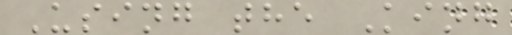Using the King
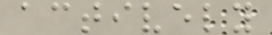actively
